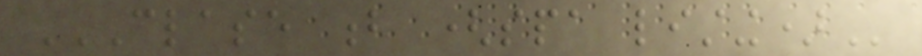CLASE B (SPA LISTING)
